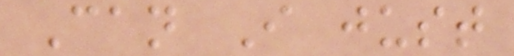Can I just
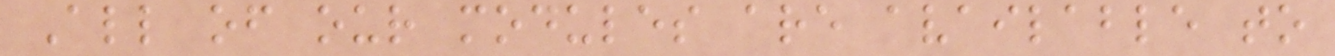All of our modules are available to
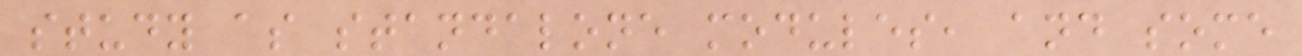study as standalone modules, and some
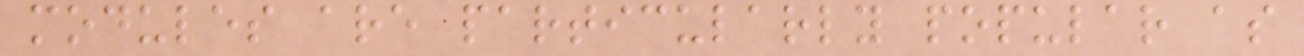modules are particularly popular as
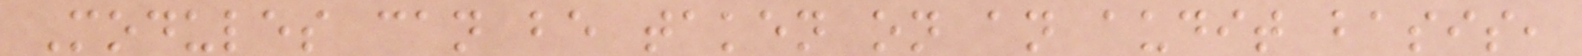Modules can be taken on an audit basis,
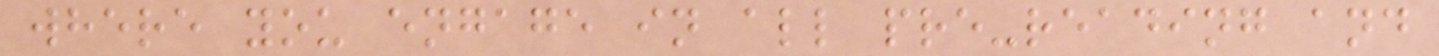where you engage in all pre-reading and
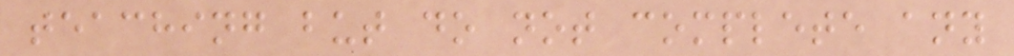teaching but do not complete any
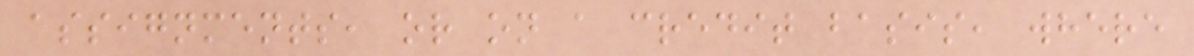assignments, or on a credit basis, where
